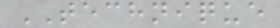TECHNIQUE
